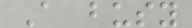A busy
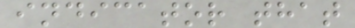indicator that
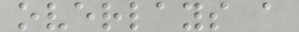overlays a
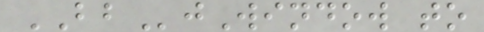BBjWindow to
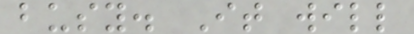busy. It will
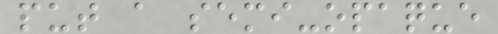put a semi-opaque
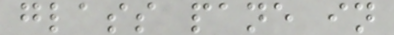glass pane in
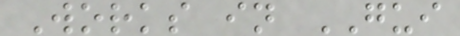Works in GUI
